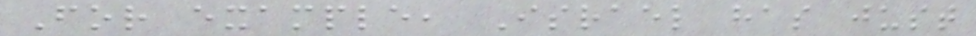For example, Israel has just
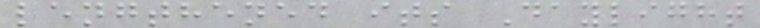lengthened its Daylight
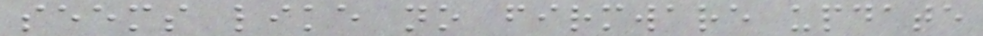seems like no firmware update
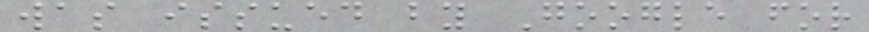was issued by Google for
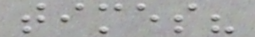times?
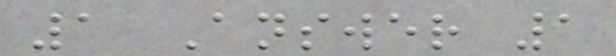1 Answer 1
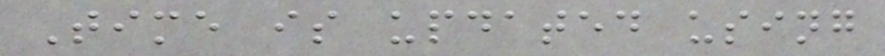Time is updated using
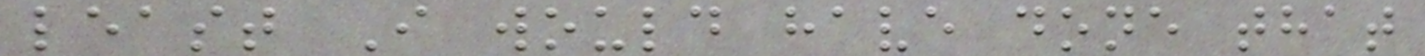least I would have done that
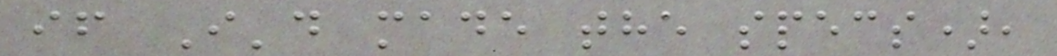if I'd made the specs),
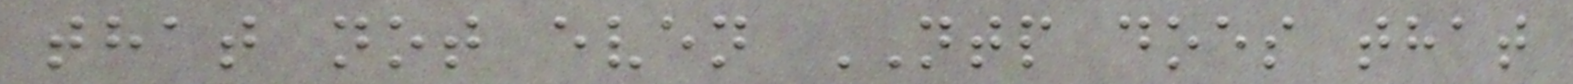that not even NTP does that
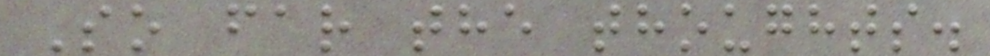So far the thoughts.
